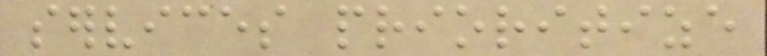services prioritize
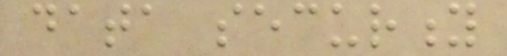data security
